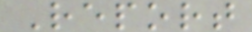Report
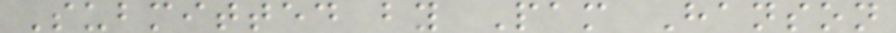Submitted by Pam Hanson
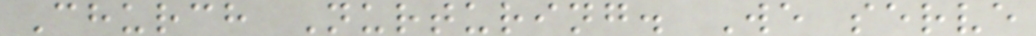Church Nurturing. We serve
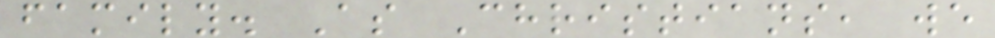family. As Christians, we
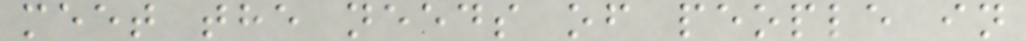meet the needs of people in
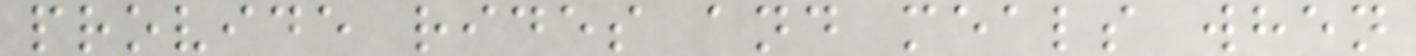provide rides and meals when
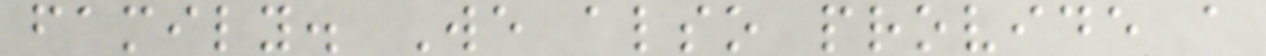family. We also provide a
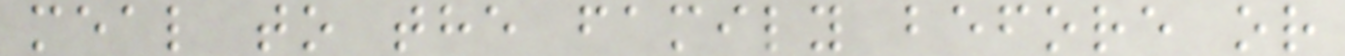meal to the family before or
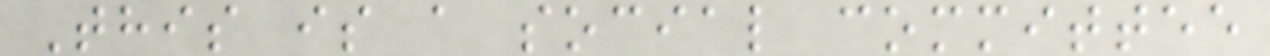This is a social committee
